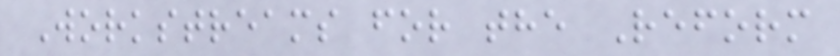Workstreams for the Reform
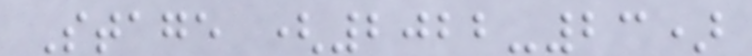Stage (2022-23)
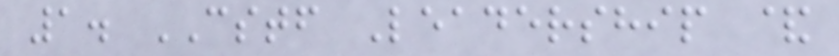1. CSTF Leadership &
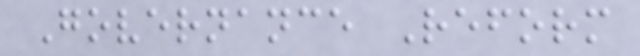Governance Reform
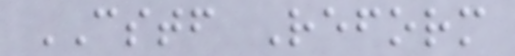CSTF Reform
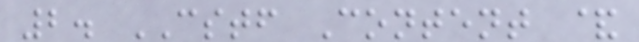2. CSTF Content &
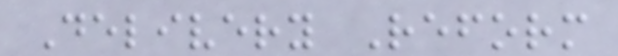Delivery Reform
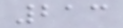213
